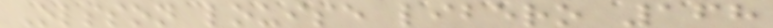Olsson louise libero 168
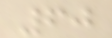60
